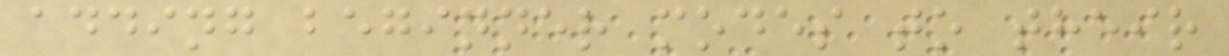adding beginner modes to their
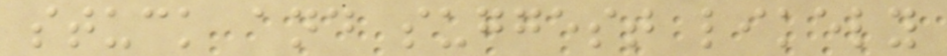stuck and suggest likely
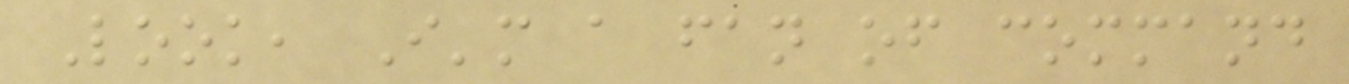Look, I'm a fan of command
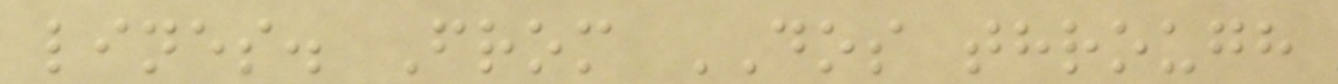lines. From DOS through
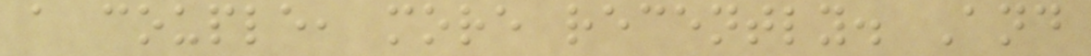a couple, more recently. And
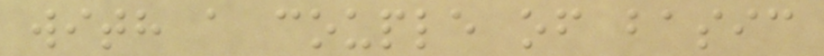with a couple of basic
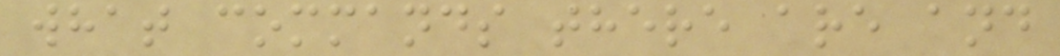what commands there are and
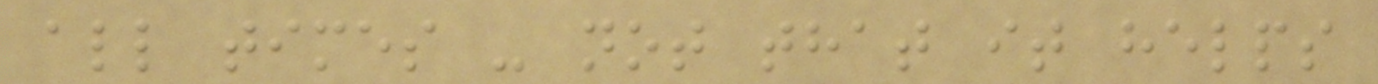all times - not that it helps
